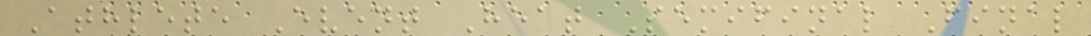Athlete Event Heat Semifinal Final
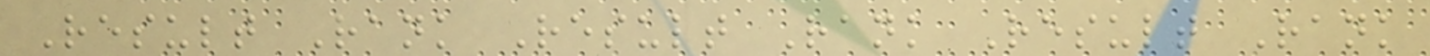Result Rank Result Rank Result Rank
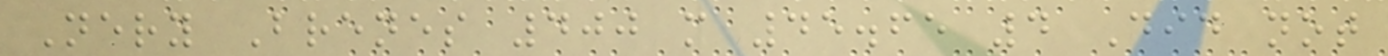Nery Brenes 400 m 45.65 4 Did not
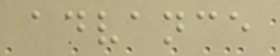advance
